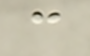c
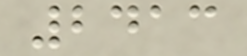2413
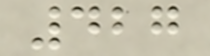427
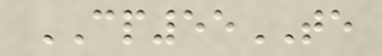CP55TE
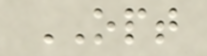OPT
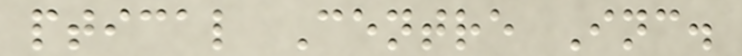ptical Centre Inc.
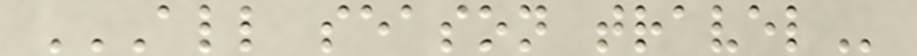ALL SEASON TRAVEL
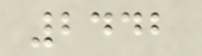2442
